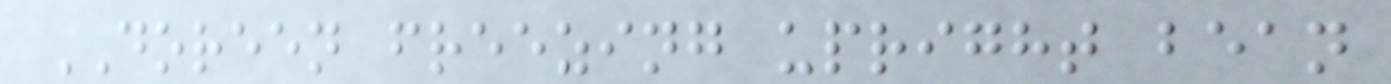DOREEN freezing upright bean
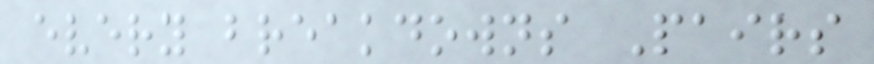every breakdowns Pairs
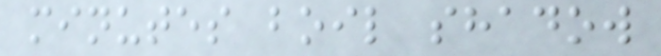minutes boil shadow
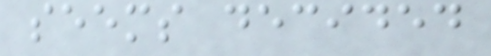seems decided
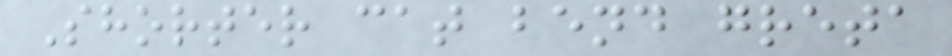Shorter cat bend greta
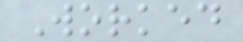Worked
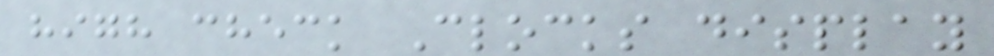high check Clocks display
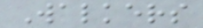Walkers
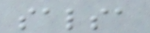salsa
